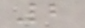2
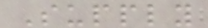Supply
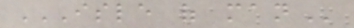ISLE OF MAN
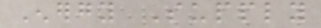Energy Supply
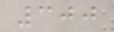300
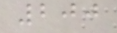200
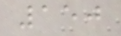150
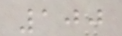100
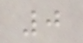0
